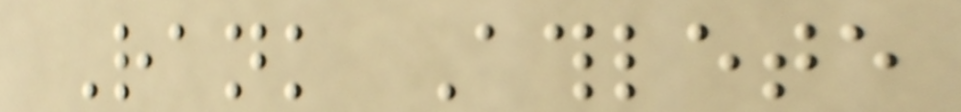Rank Athlete
